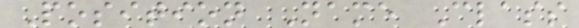Position Name Class
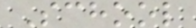School
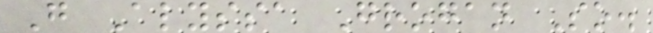G Alyssa Grogan So.
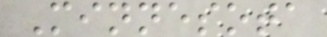Minnesota
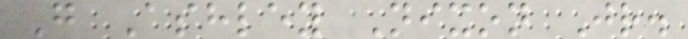G Ashley Nixon Jr.
